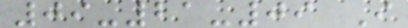09-21-09 I
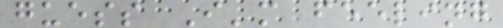guess I'm feeling
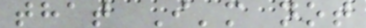that I'm not
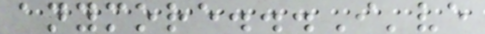anymore...I've
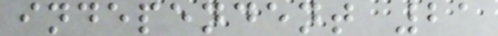independent 21
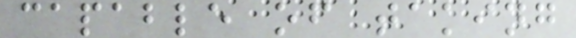capable of taking
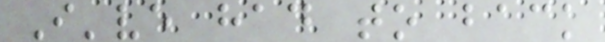I've had to back
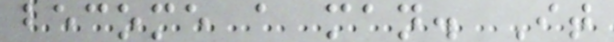become a man. It
